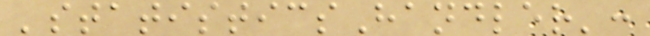'statisticsHandler':
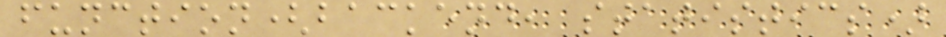function(backend, statistics)
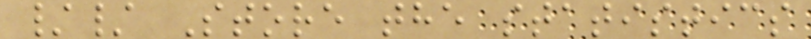// Store the statistics
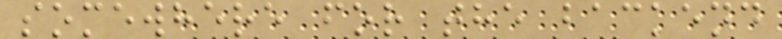somewhere for the backend
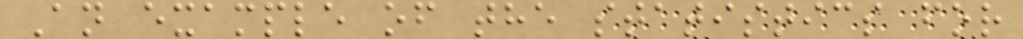An example of the statistics for
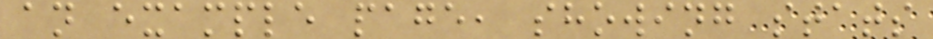an example page, showing stats
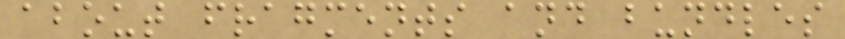about fragments and bundles
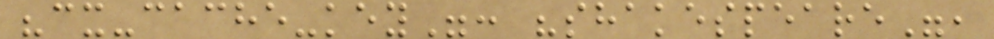"cx-cache-key": "shakespeare",
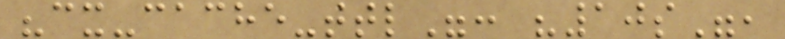"cx-cache-ttl": "10s",
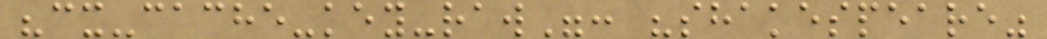"cx-cache-key-raw": "shakespeare"
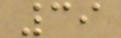39
